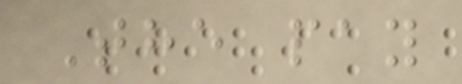The pay
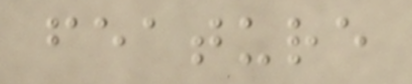feature
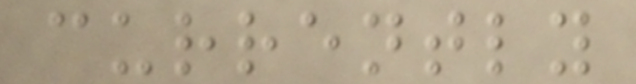currently
